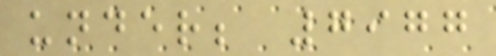under; 7977
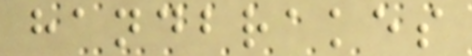handbrakes
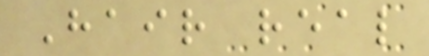Hair real
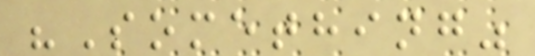"Something"
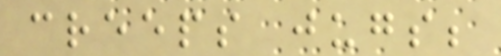creeps jugs;
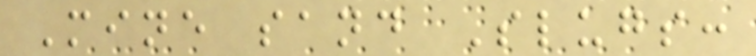Mine sand Slugs:
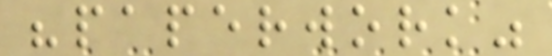"paperwork"
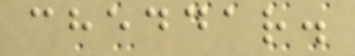cheddar.
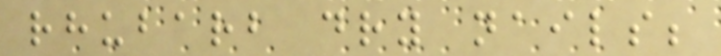rhubarb dry nails;
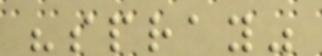"spray"
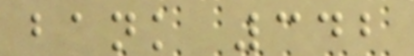bank 342
